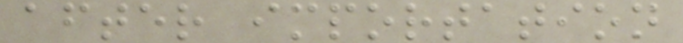after importation
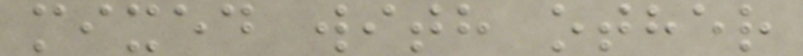mixed with other
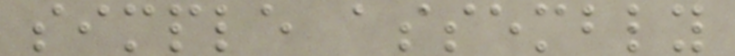simple assembly
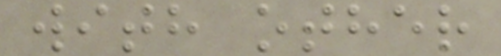with other
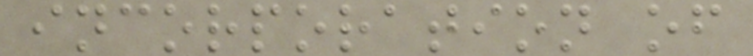incorporation of
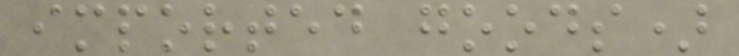imported goods)
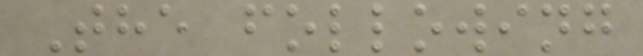The following
